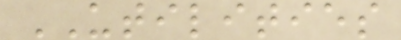UTILITIES
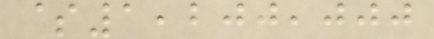$1,200,000
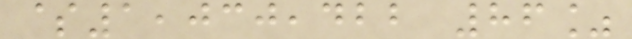$1,030,422 86%
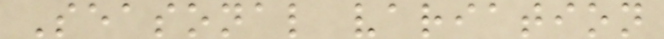Seasonal variation
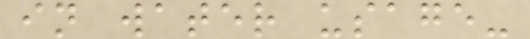in water usage-
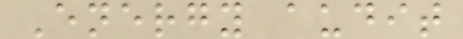Energy audit
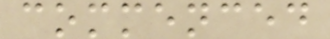commenced
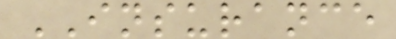INSURANCE
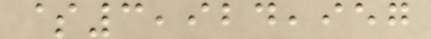$3,924,957
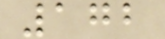172
